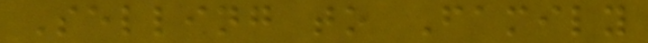Selling to Family
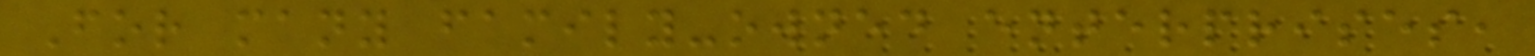For many family-owned enterprises,
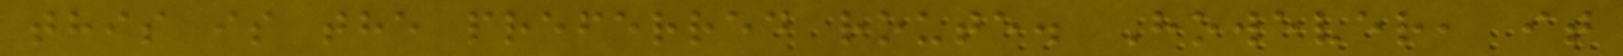this is the preferred route. However, it
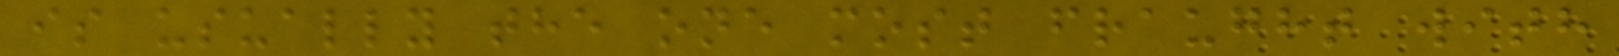is usually the one most fraught with
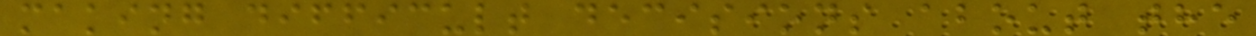making difficult decisions about the
